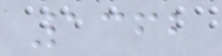1362
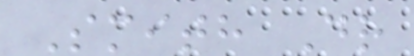Smith Dr
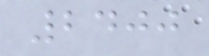2400
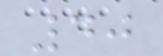40
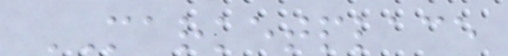MARKETPLACE
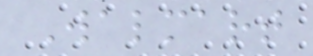Walmart
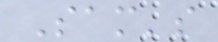Sam's
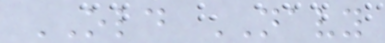OLD NAVY
